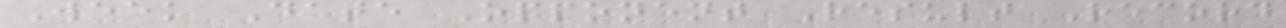Week Date Opponent Result Record
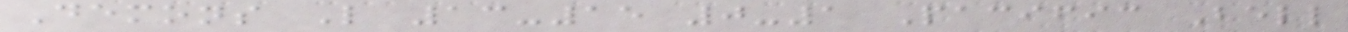Demons L 13-15 0-1 Pacific Bell
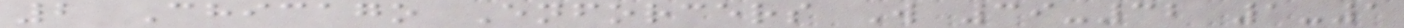2 Chicago Enforcers W 39-32 1-1
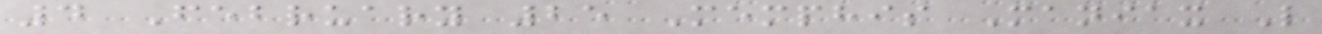4 February 25 Memphis Maniax L
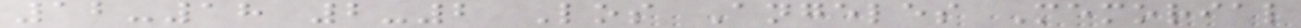12-18 2-2 Los Angeles Memorial
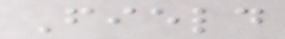Field
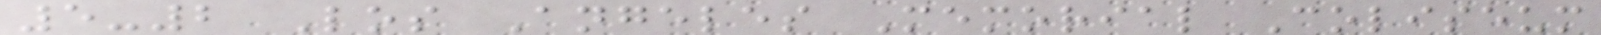5-2 Los Angeles Memorial Coliseum
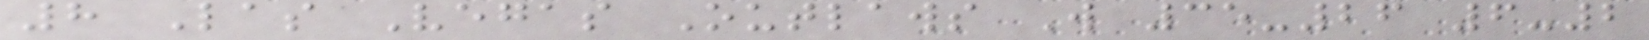8 Las Vegas Outlaws W 35-26 6-2
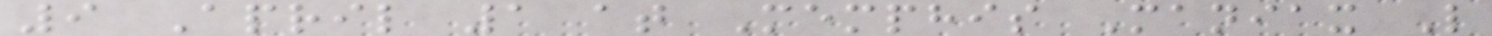9 April 1 at Memphis Maniax L
